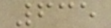635
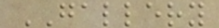GALLERY
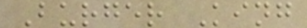Burger King
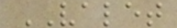VALET
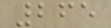265
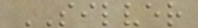SILVER
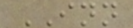INN
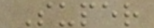Super
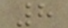8
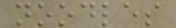noodles
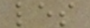les
